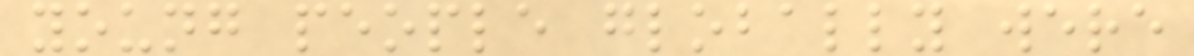young people globally were
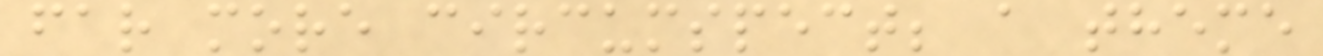far more circumspect; a theme
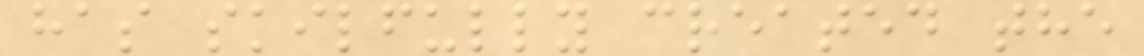has skilfully created the
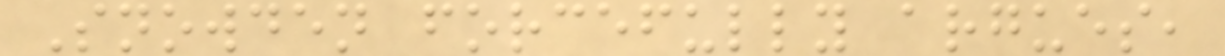Snowden forcefully argues,
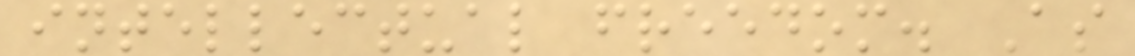intellectual freedom. As
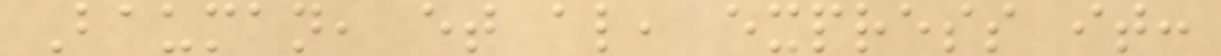Bauman, et al, express it:
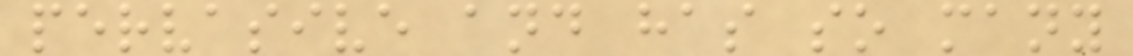pervasive and has so many
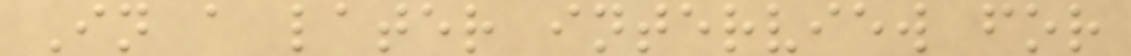In a later interview for
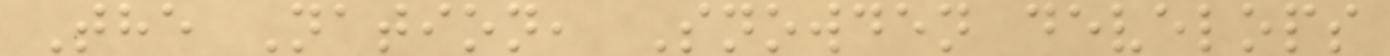The Nation, Snowden develops
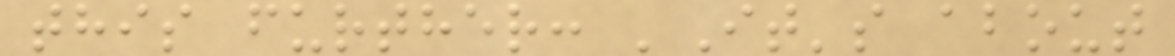this further: 'It's about
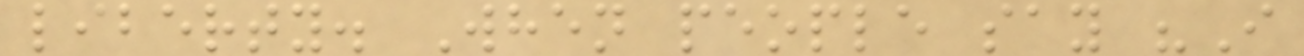liberty. When people say "I
